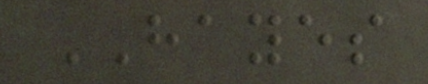HAYES
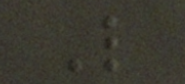L
